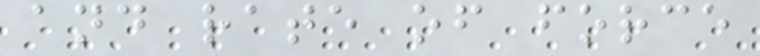and rate of force
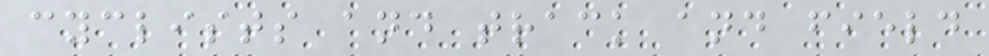cyclists and track and field
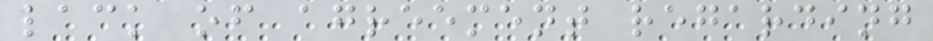lack of agreement regarding
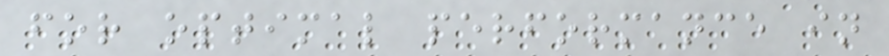for optimal performance in
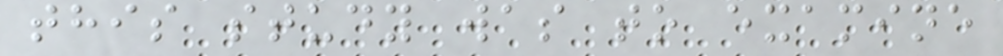this study was to examine
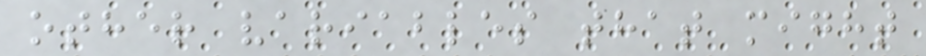other variables that might
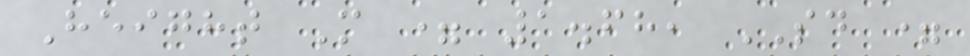Height M = 1.68, SD =
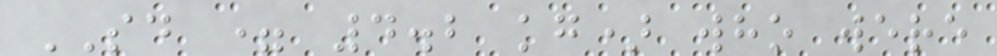SD = 4.2 kg) who were
